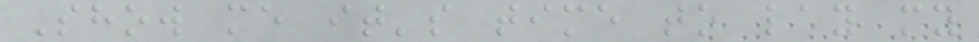Show me it's time to lay my
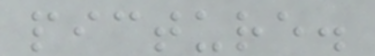picture.
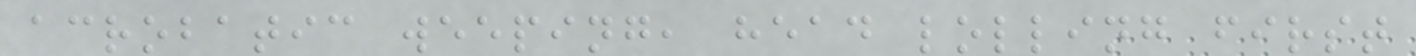acrobatic weeping, head lolling first
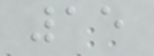15
